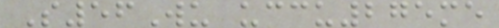S56Wu uccu275me
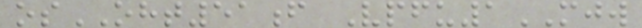osOHT51f Vpfu1MJW
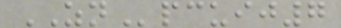ZNpcuij7
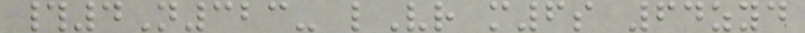#4N323- lVr m6s 64zyd
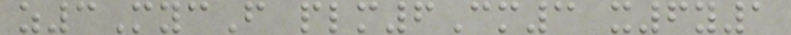z3MycF plm6Cm3 x6y1
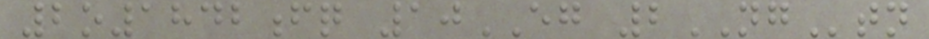2o1842fq 10EG 2NGtn
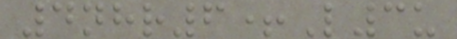4nhr6+L3u
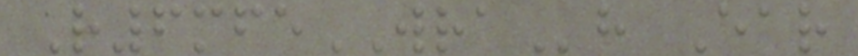R6mfeWRAh Ear
